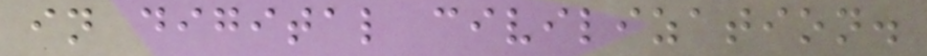in digital civilization.
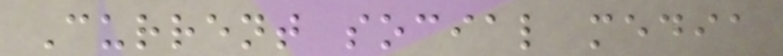Current social media
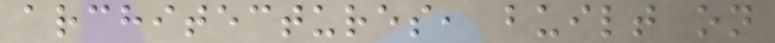architectures, built on
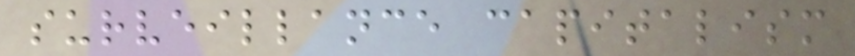surveillance capitalism
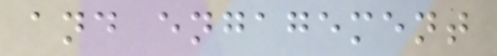and engagement
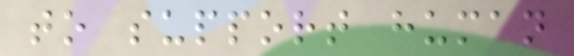to support human
